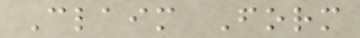Claim Form
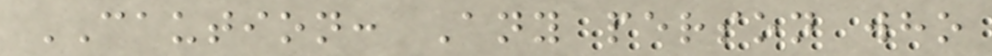CAUTION: Any person who
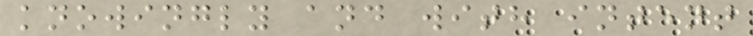knowingly and with intent
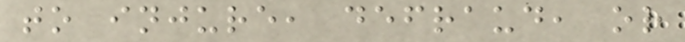to injure, defraud, or
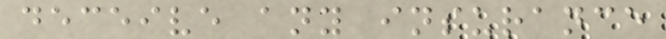deceive any insurance
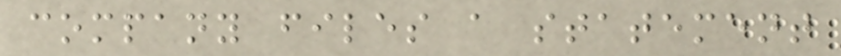company files a statement
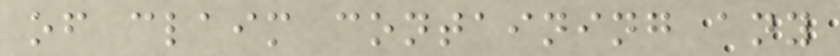of claim containing any
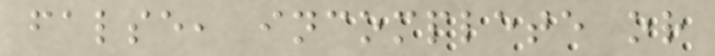false, incomplete or
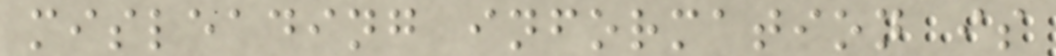misleading information is
